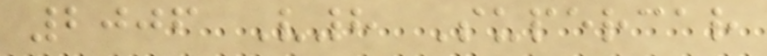2006 V8 Supercar
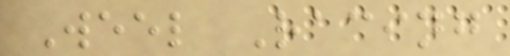Weel Racing
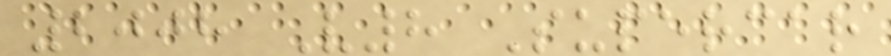2008 V8 Supercar
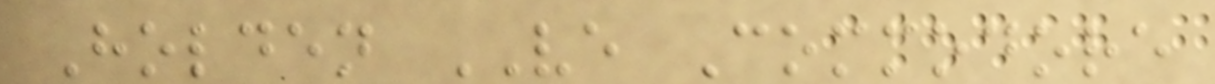Holden VE Commodore
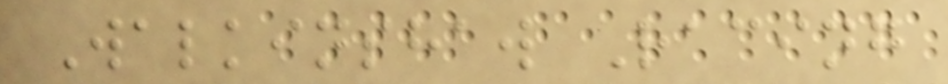Walkinshaw Racing
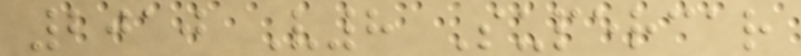2010 V8 Supercar
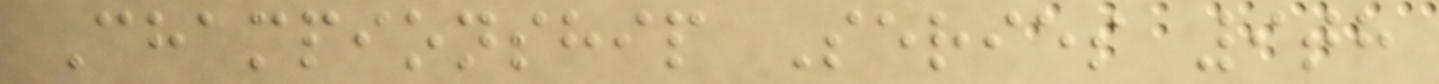Championship Series 9th
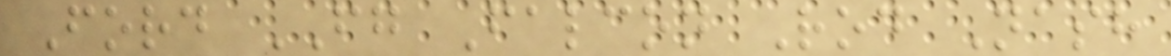Ford FG Falcon Rod Nash
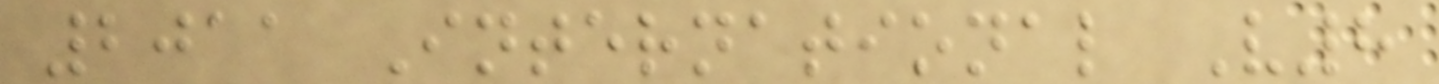2011 International V8
